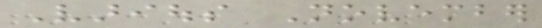Various November
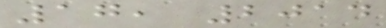17, 2014
